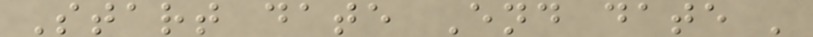Start date End date '
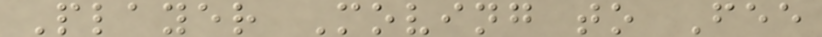Player Moving to Fee
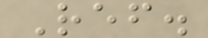Ref.
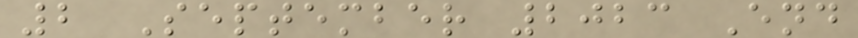2 September 2023 End
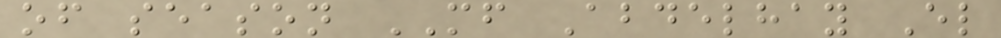of season MF Abdelhay El
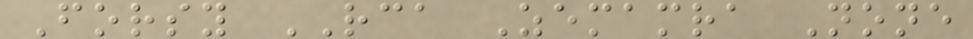Forsy RCA Zemamra None
